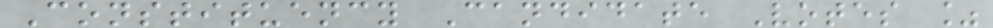Constituency Candidate Votes %
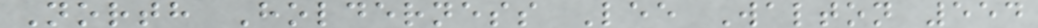North Holderness Lee Walton 554
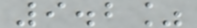9.2%
